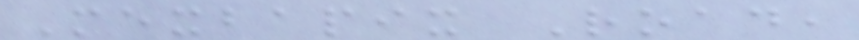Mexbapix Road,
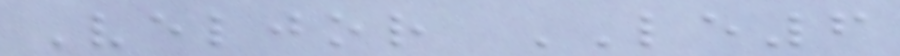Veljor LE6
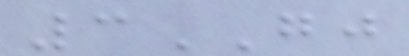3GJ
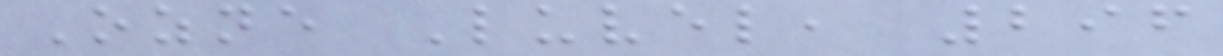Ozne Luvel, 296
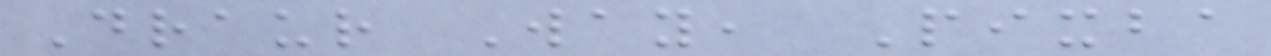Draur Way, Pixba
